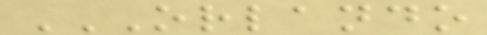ORLANDO
